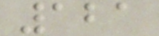121
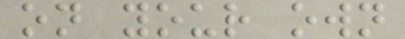on your own
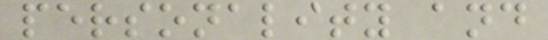personality and
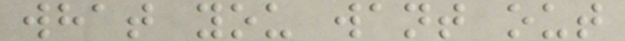what you want out
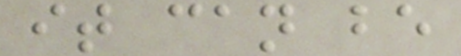it can be
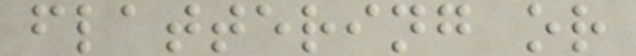flattering or
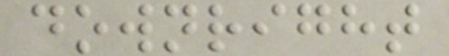downright
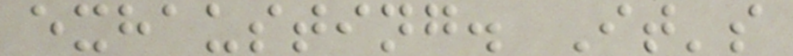exhausting. It's
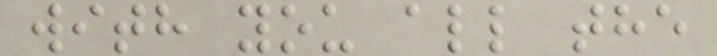with you all the
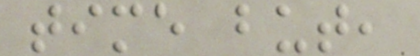time but,
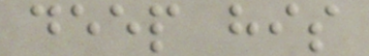deep his
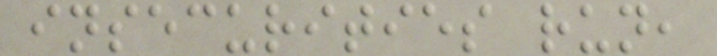insecurities run,
